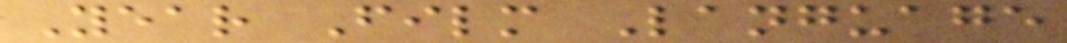Year Film Language
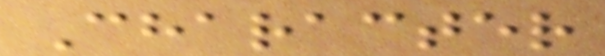Character
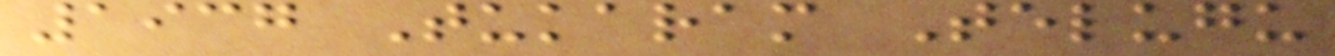1937 Tukaram Telugu
